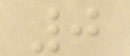0
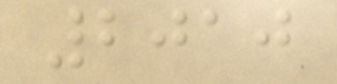2010
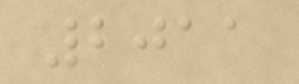2011
